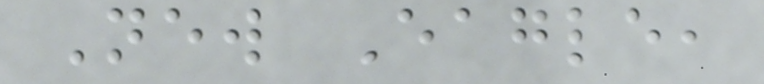New Eagle,
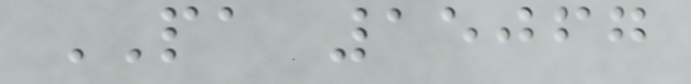PA 15067
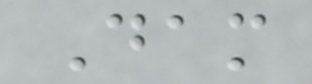Dam
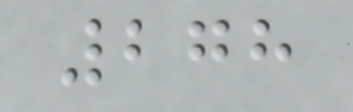278
